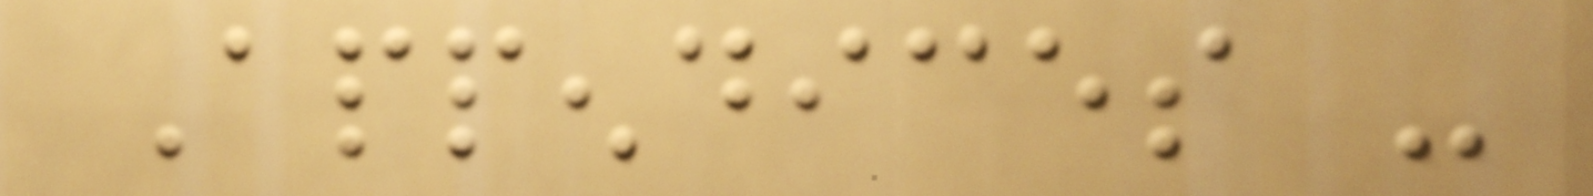Appendices -
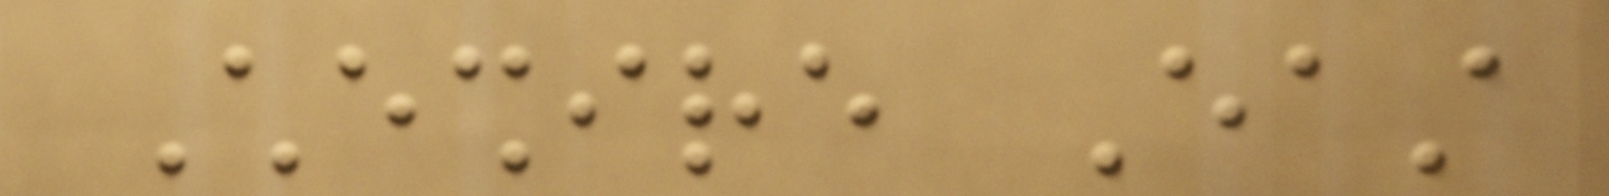Cheshire East
